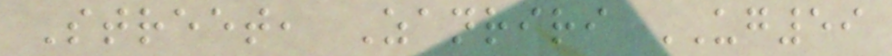Street, Zanriri UG59
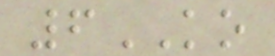6KO
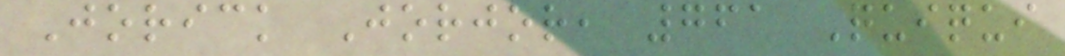Jorick Jorjor, 761 Quiqui
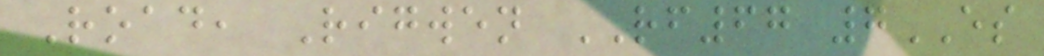Road, Rigwen RF67 7ES
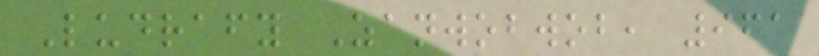Ludrafy Zanwobwob, 961
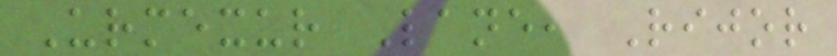Urmexur Lane, Rijor
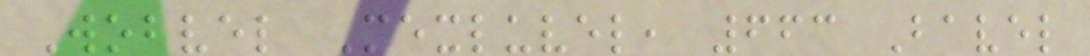Wobvel Mexluvel, 663 Bavel
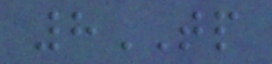8TP
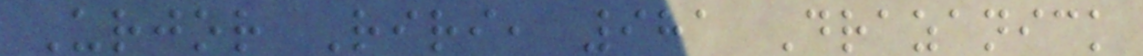Urjor Riri, 981 Drazanick
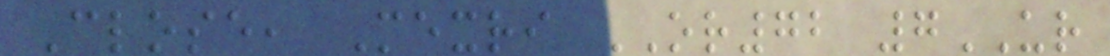Close, Mexri OR72 7UR
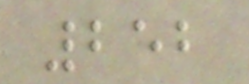252
